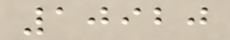10920
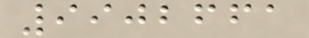9902661
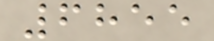6855
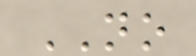NO
